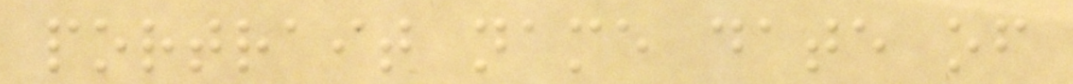portrait name date of
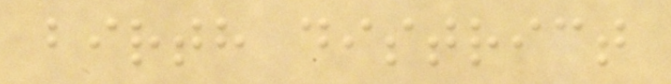birth district
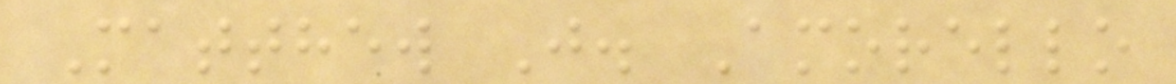Matthew J. Amorello
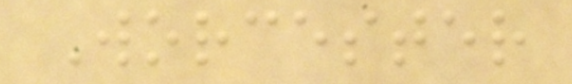Worcester
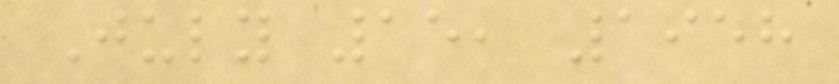July 15, 1958
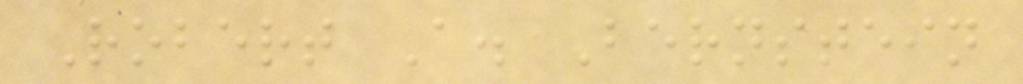Robert A. Bernstein
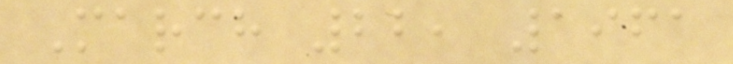March 22, 1961
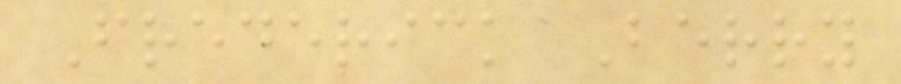Frederick Berry
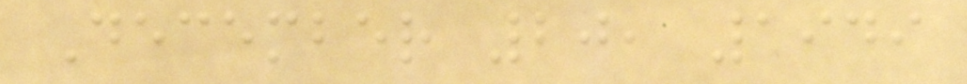December 20, 1949
